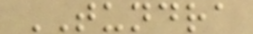TUNDRA
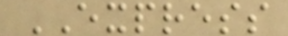EXPRESS
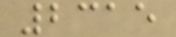2315
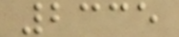2335
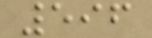596
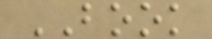BOOK
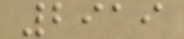2919
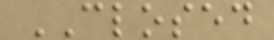CLOSED
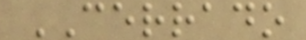CERRADO
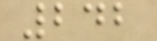242
